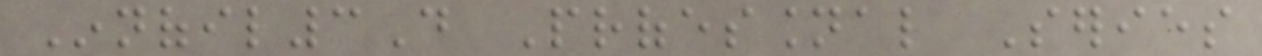Innofil3D Professional Series
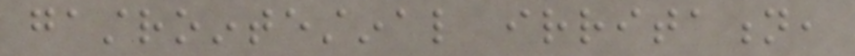gastrointestinal irritation,
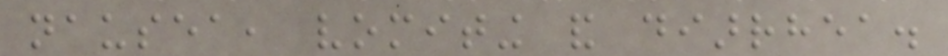nausea, vomiting and diarrhea.
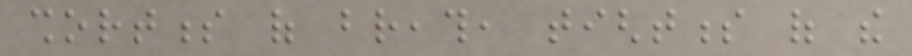shortness of breath, tightness of the
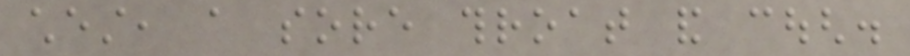chest, a sore throat and cough.
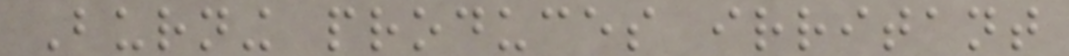Burning produces irritant
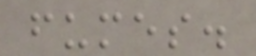fumes.
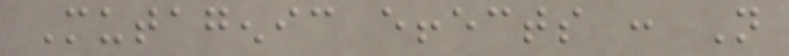Mutagenic effects : Not
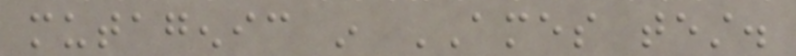mutagenic in AMES test.
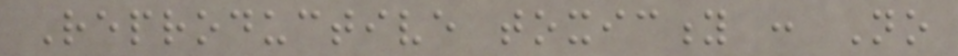Reproductive toxicity : No
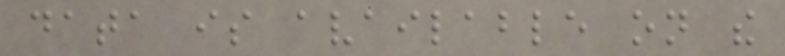data is available on the
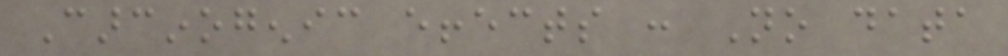Carcinogenic effects : No data
